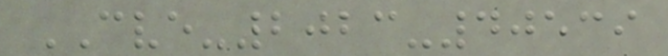CVE-2023-40539
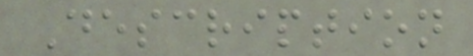Description
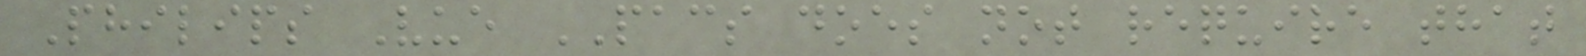Philips Vue PACS does not require that
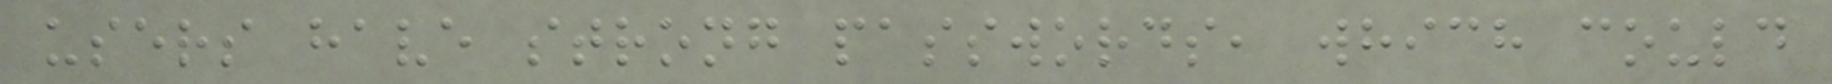users have strong passwords, which could
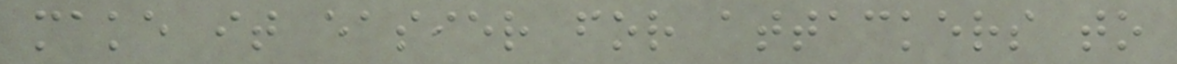make it easier for attackers to
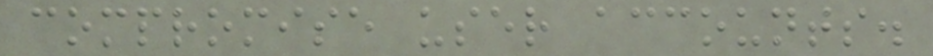compromise user accounts.
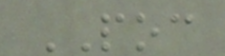POC
